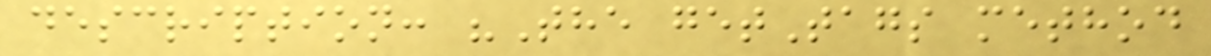description: "The getTags method
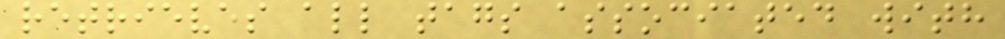retrieves all tags associated with
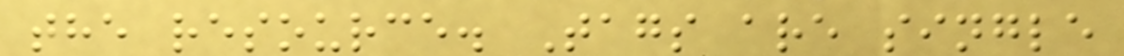the resource. Tags are single
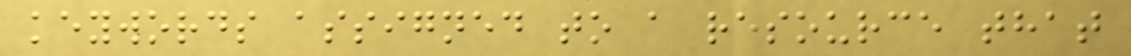keywords assigned to a resource that
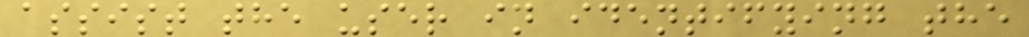assist the user in identifying the
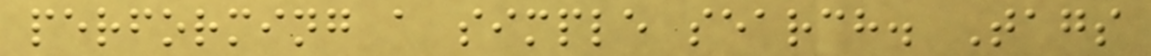performing a simple search. Tags
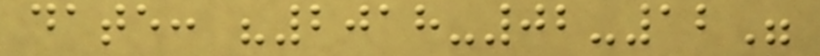date: "2018-02-12"
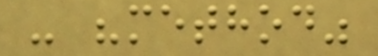- "method"
